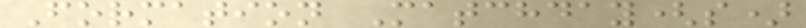Formation Matchday(s)
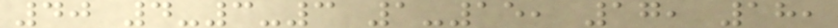40 4-3-3 1-15, 17, 18,
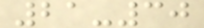21-30
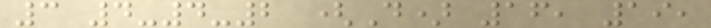3 4-4-2 (D) 16, 19,
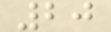20
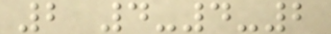2 4-4-2
